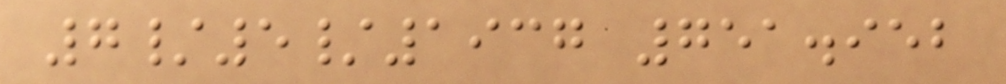7/5/1937 751.952
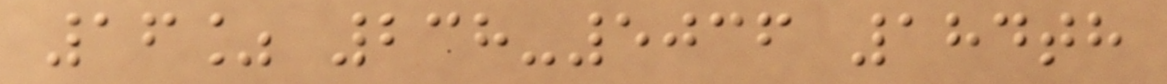16% 238-5036 184th
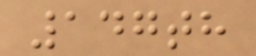147th
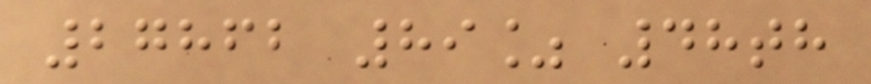27862 89% 48th
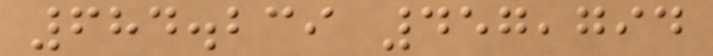684.239 457,794
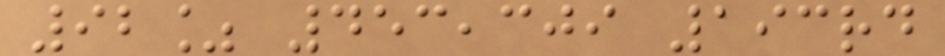92% 453,309 193rd
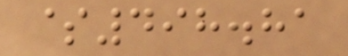$498.81
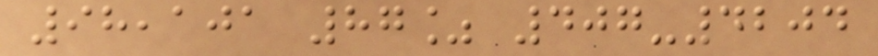98,101 87% 407-4204
